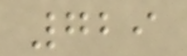729
